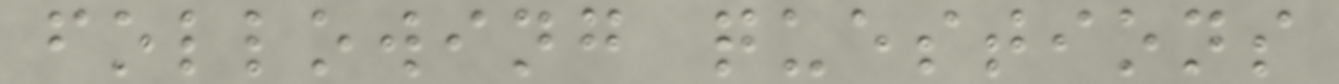following questions
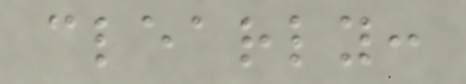clearly:
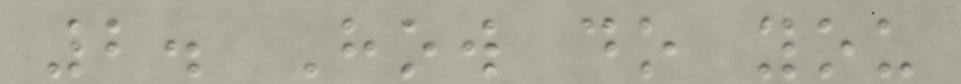2. How do you
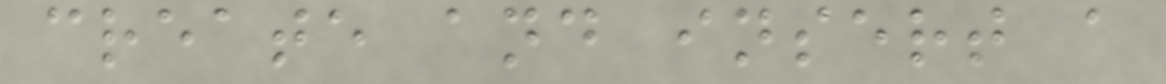create and insert a
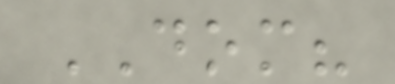DOM?
